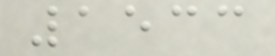1533
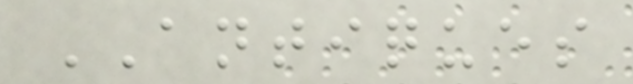ANTIQUES
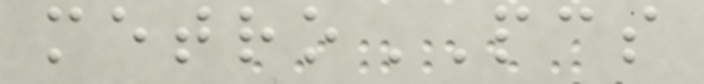metroPCS
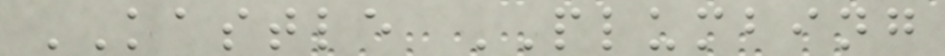KASTLE PLUMBING
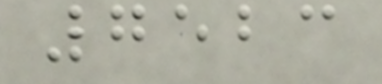7523
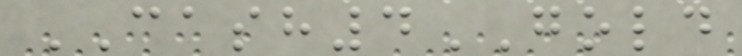CASH4GOLD
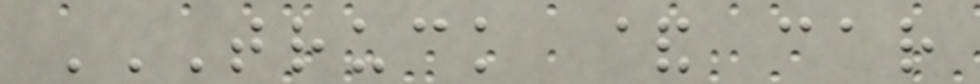TRUCK & CAR
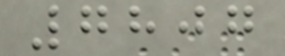7807
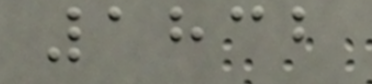1832
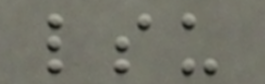lsu
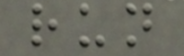run
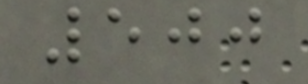500
